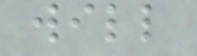will
